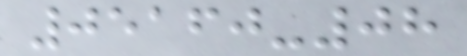05160-08
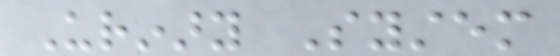Urinary System
